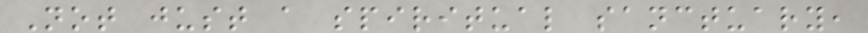Not just a spiritual sanctuary,
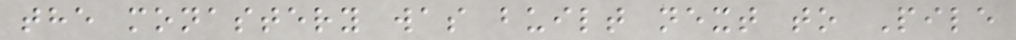the monastery was built next to Pile
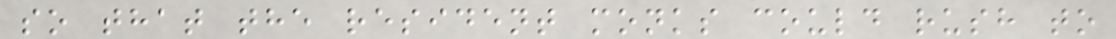so that the resident monks could rush to
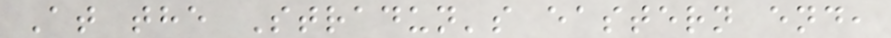At the Stradun's eastern end,
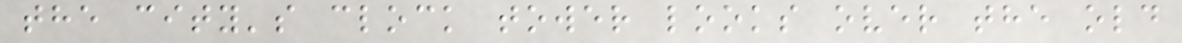the city's clock tower looks over the old
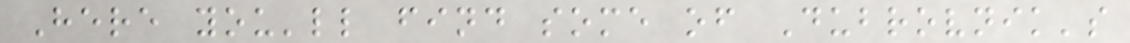Here you'll find some of Dubrovnik's
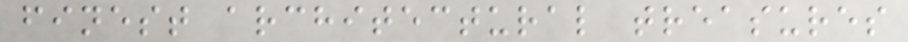finest architectural treasures
